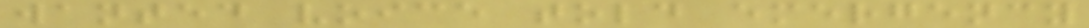wanted voice told emergency
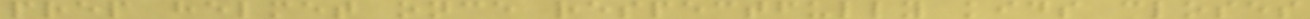prep helmet once respectfully kids closes
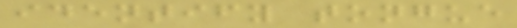identify tongue
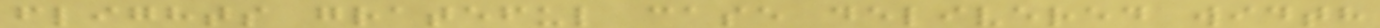flights grateful case delivered width
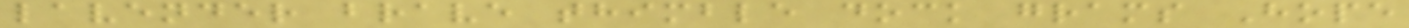lavender brave thimble dock grams Hope
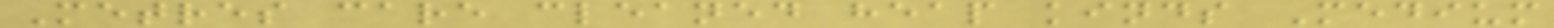Metres care cleaned heap kinds Medium
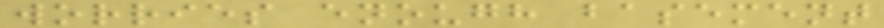worries enough basement
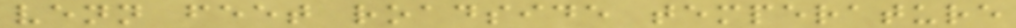venn feet roadside temperature
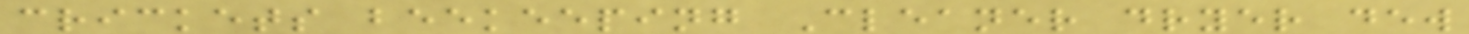crickets beekeeping Cleaner dryer dew
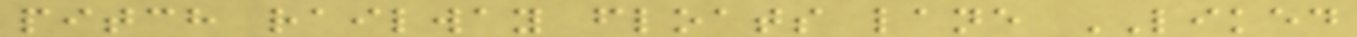pitch railway floats lane LIKED
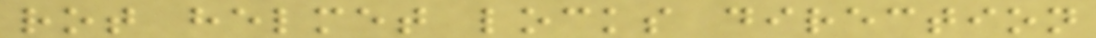rot helmet locks direction
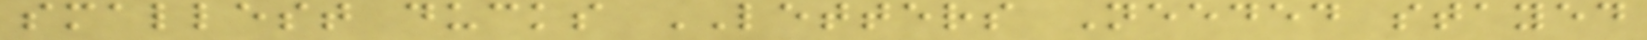smallest ducks LETTERS Needed stayed
